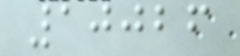10026
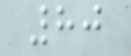80
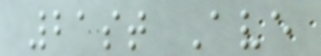21st Ave
